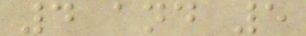4 and 5
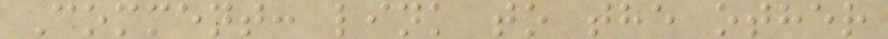Comment: link to the other
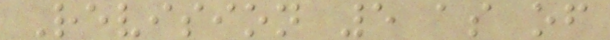Revision 5 as of
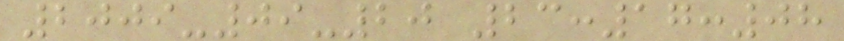2009-09-20 23:17:08
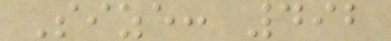Size: 492
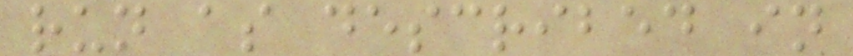run as described in
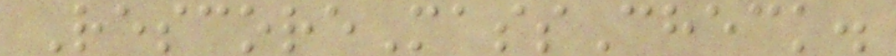RescoreMassCheck.
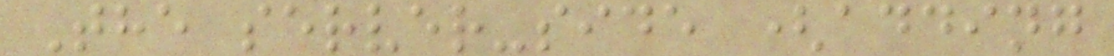The server-side (adding
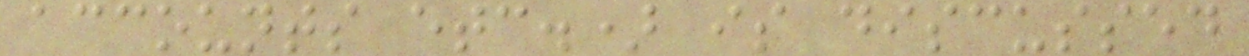accounts etc.) is discussed
